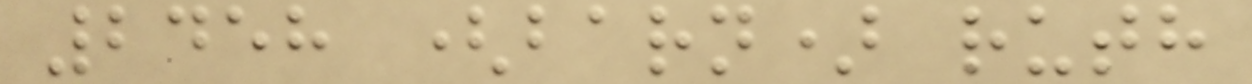2458 (barn) ruth
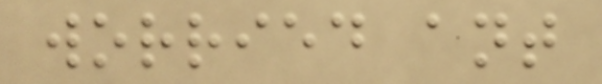worried ant
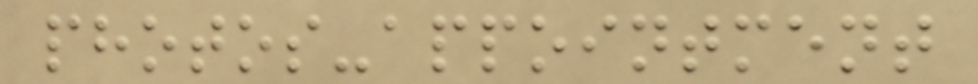photos-appointment
